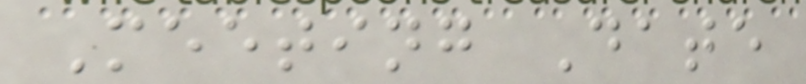Meeting Date
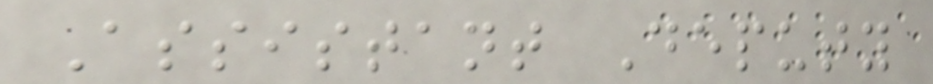Assistant Deputy
